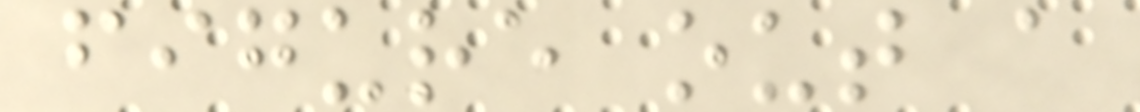figure out a
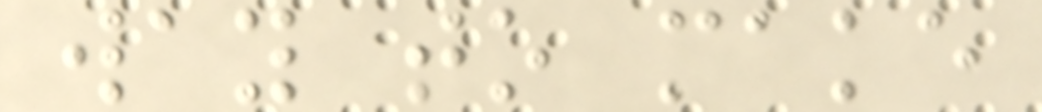way to make
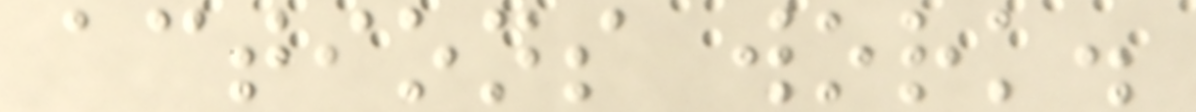actions work.
